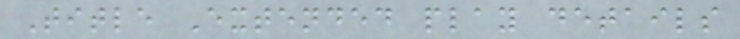Title Extended play details
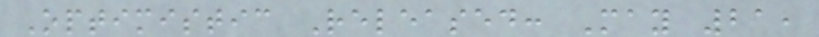Optimistic Released: May 21,
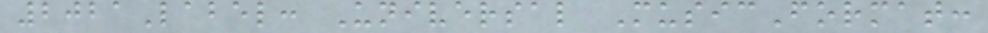2021Label: Universal MusicFormat:
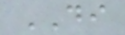DI
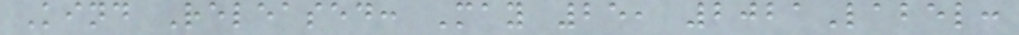Kind Released: May 25, 2021Label:
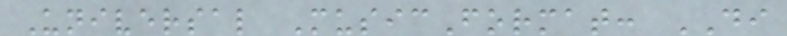Universal MusicFormat: DI
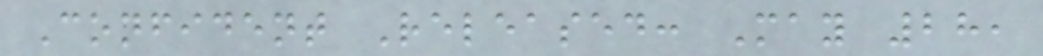Confident Released: May 28,
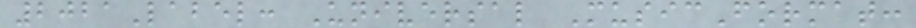2021Label: Universal MusicFormat:
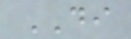DI
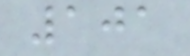101
